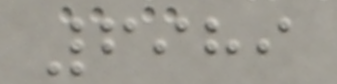6989
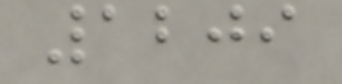1209
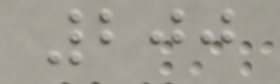200
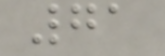71
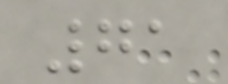71
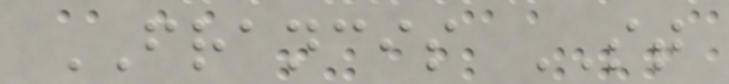FRANCIS ST
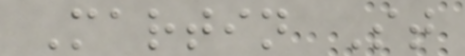Martin St
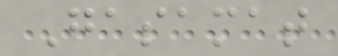Gasamat
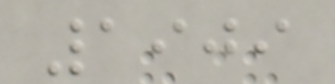1909
